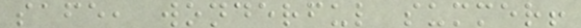safe, wonderful summer!
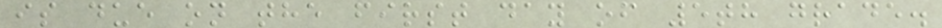is due on the first day of 5th grade.
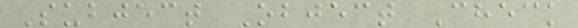Subject Object Check
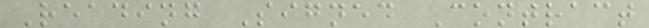Reading Signed Contract
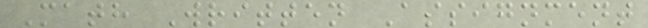Math Written Assignment
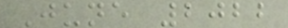June 2022
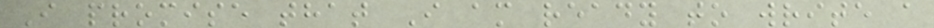I promise that I am ready to write a
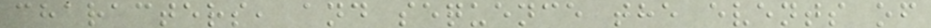characters, and sequence the events of
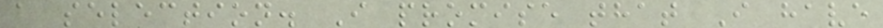a selection. I promise that I have
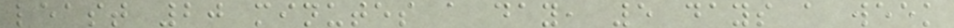least 20 minutes a day, 5 days a week
